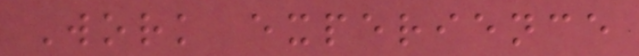Work experience
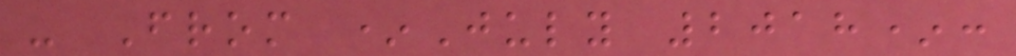- From *July 2018*:
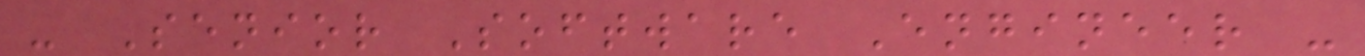- Senior Software Engineer -
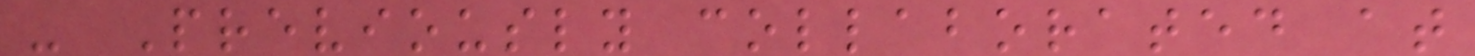- Previously collaborated at
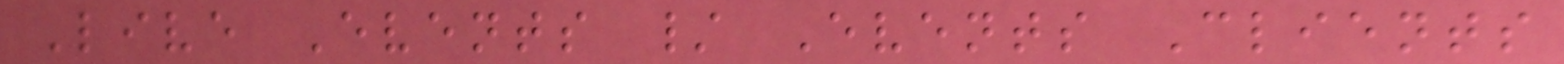Live Events / Events Clients
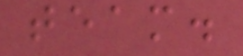team.
